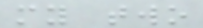my two
